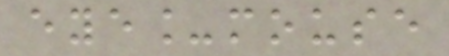eye_mouse
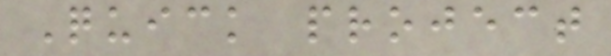Quick project
